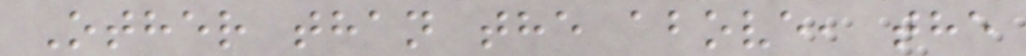Other than the above, the
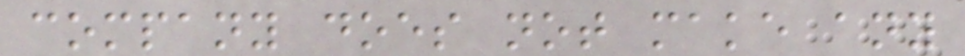company does not make any
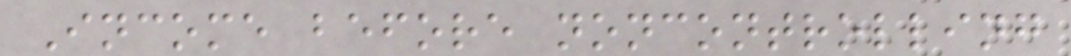Income before noncontrolling
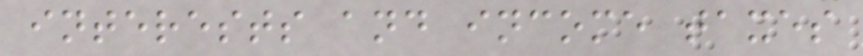interests and income taxes
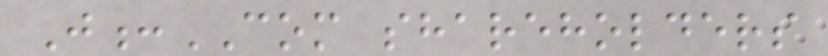J:COM shareholders
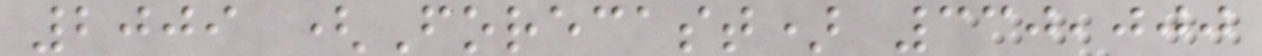2009 (Forecast) 330,000
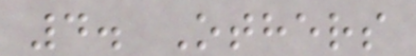4. Others
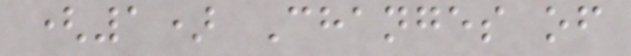(1) Changes of
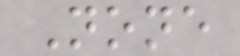None
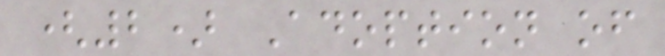(2) Adoption of
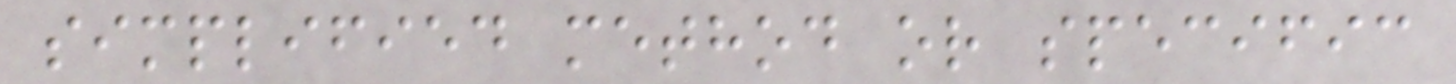simplified method or specific
